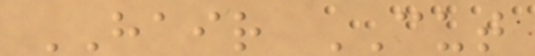HAIR CUT
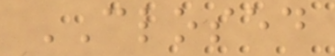CLOSED
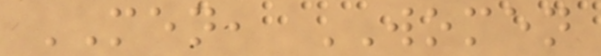MEN, WOMEN
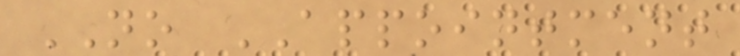NO APPOINTMENT
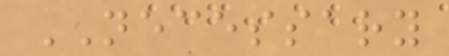NECESSARY
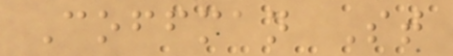Coffman St
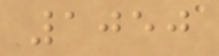1050
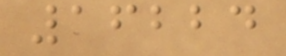16224
